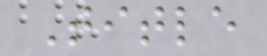Title
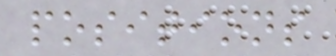positions
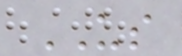US
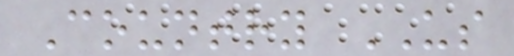Country US
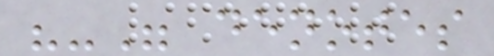"-" denotes
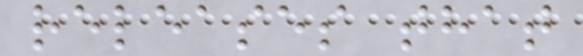releases that
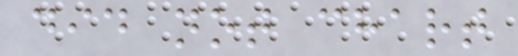did not chart
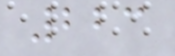223
